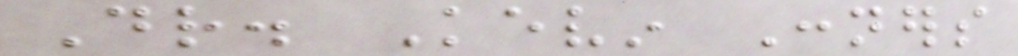Dr. Kevin Conners
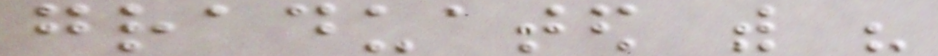graduated with his
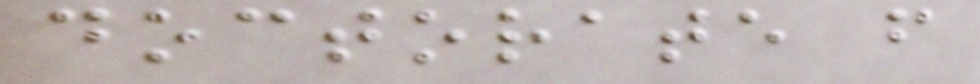doctorate from
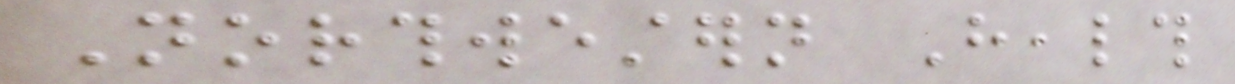Northwestern Health
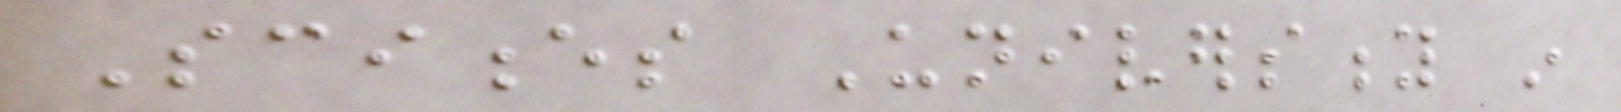Sciences University in
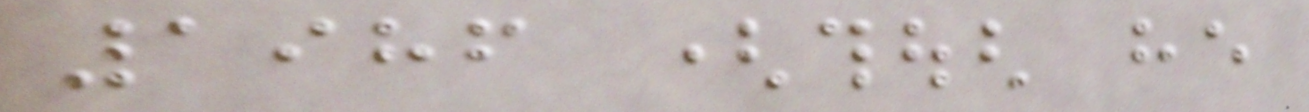1986 (though he
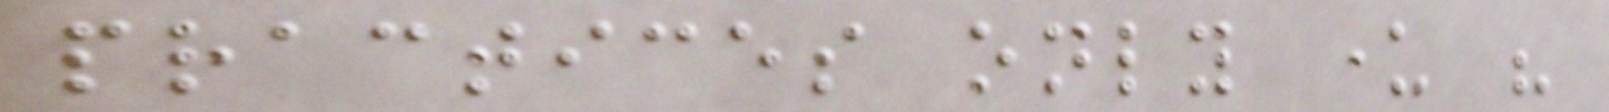practices only under his
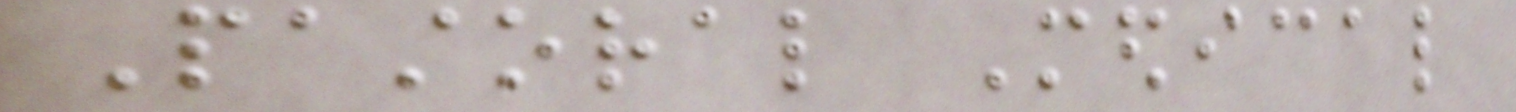Pastoral Medical
